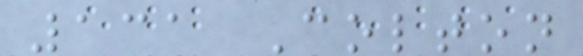131 Colton
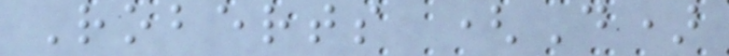Roberts (D)
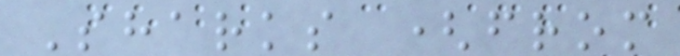Sharks (from
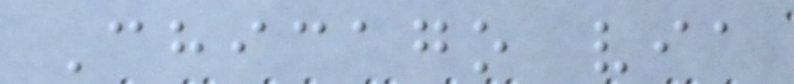Chicago via
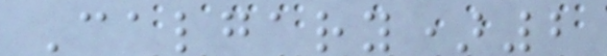Calgary)2
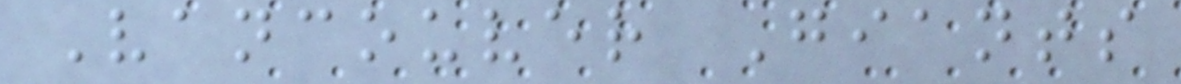Vancouver Giants
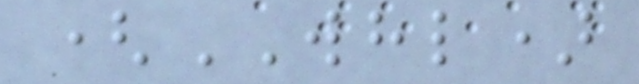(WHL)
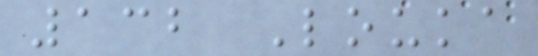132 Louka
